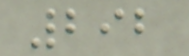292
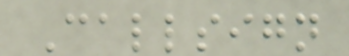Callsign
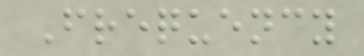Frequency
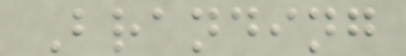Branding
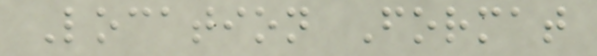Location Format
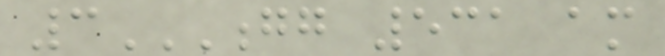3GG 531 AM
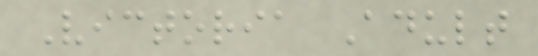Victoria Adult
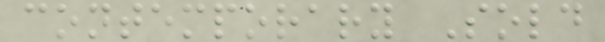contemporary Sold
